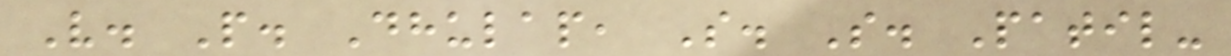V. P. Dhulap, S. S. Patil-
